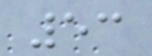53
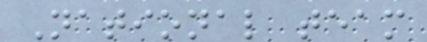National team
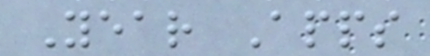Year Apps
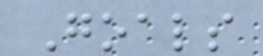Goals
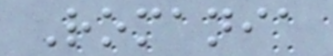Romania
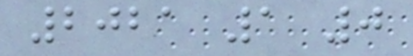2021 1 0
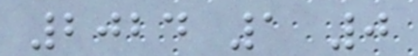2024 1 0
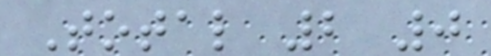Total 2 0
